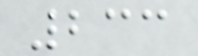233
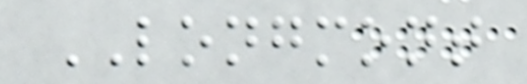LONGMONT
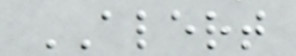ALERT
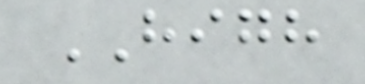HIGH
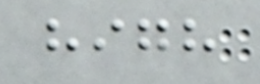high
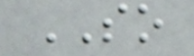SO
